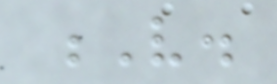V.
